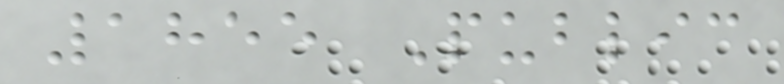1855 Public
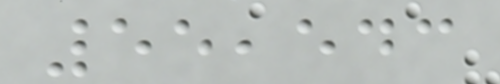55,543
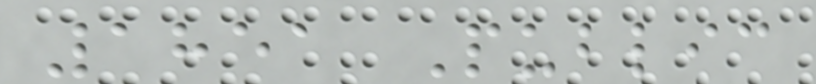1851 Public
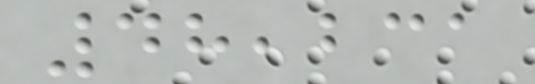48,231
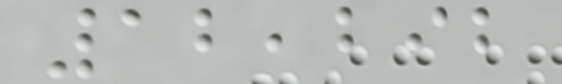12,292
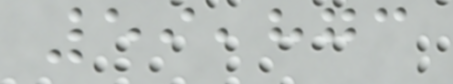59,873
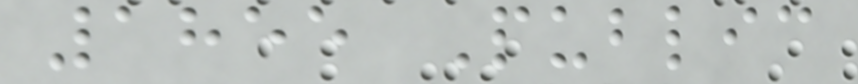1855 Public
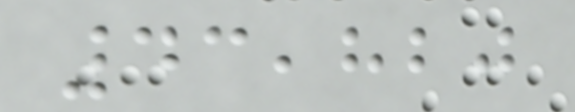43,820
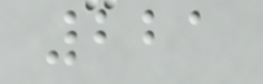221
